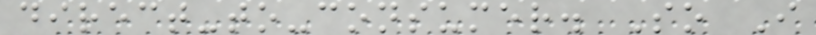direct-to-consumer. So I
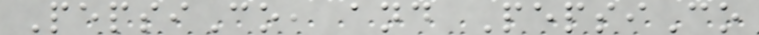PepsiCo, and PepsiCo
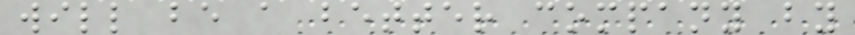will be a better company by
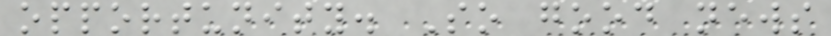opportunity. So good news
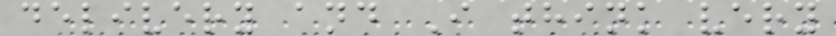delivery and I think very
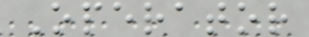Operator
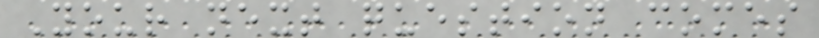Your next question comes
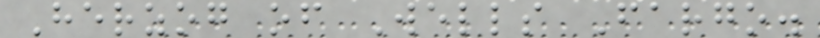Herzog of Wells Fargo.
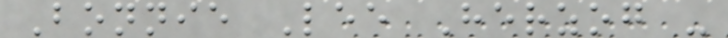Bonnie Lee Herzog -
